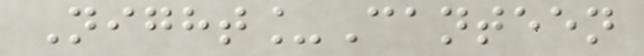Night_Canteen
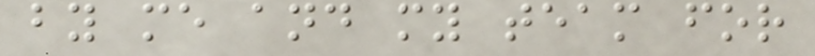by me and my team for
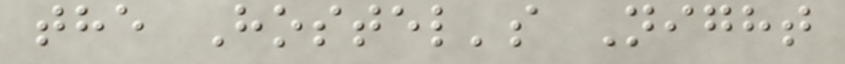the Hostel's Night
